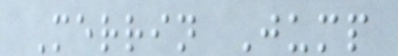Merrin Jump
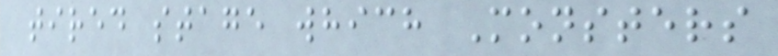tired stage which Monsters
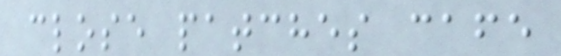close patches cafe
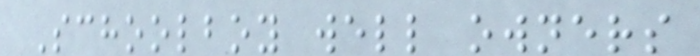Schoolboy well owners
